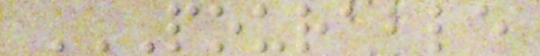POURABLE
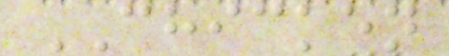CHICKEN
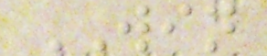WIN
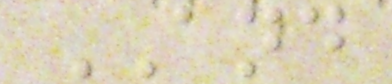AND
